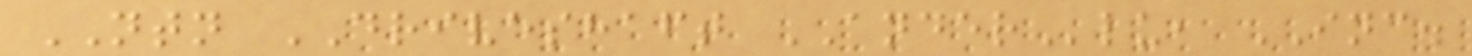NTN DRIVESHAFT ANDERlu, INC.
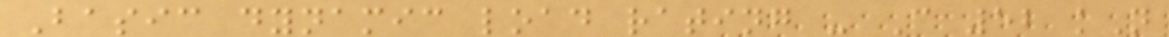Basic dynamic load rating - C 52 kN
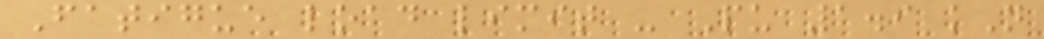Fatigue load limit - Pu 1.9 kN
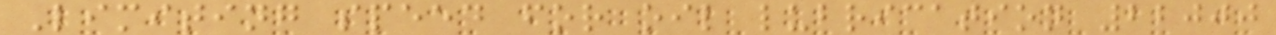Limiting speed for oil lubrication 22000
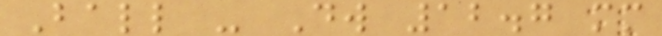Ball - Dw 12.7 mm
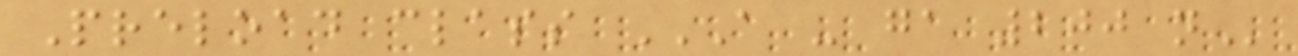Preload class A - GA 200 N
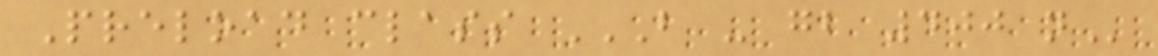Preload class B - GB 400 N
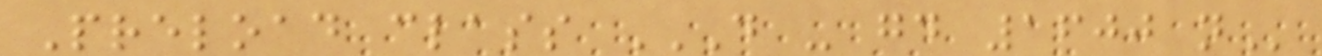Preload class D - GD 1600 N
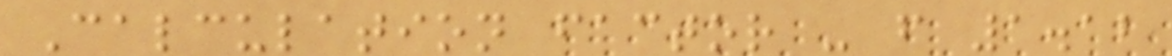Calculation factor - f 1.12
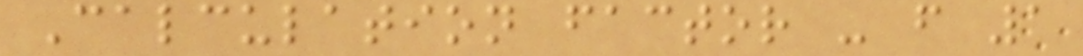Calculation factor - f 1
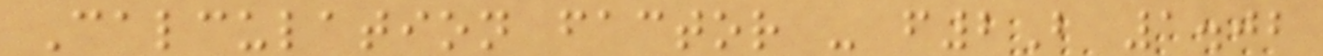Calculation factor - f2B 1.02
